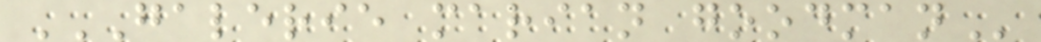GALERIE MARIAN GOODMAN
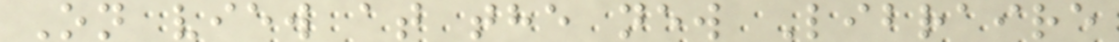On view at the new Libraire
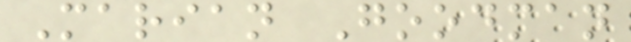Marian Goodman
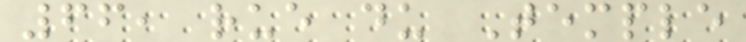66, rue du Temple
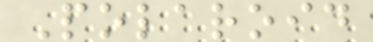Polaroid
